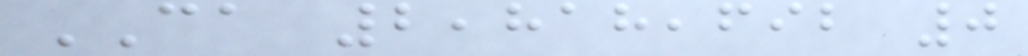CA 2,818,692 0
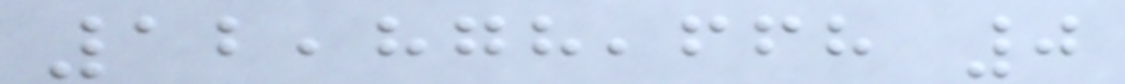12,878,668 0
